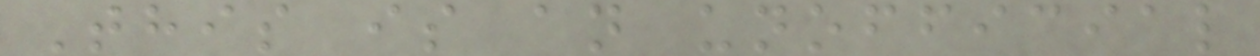This is an unofficial
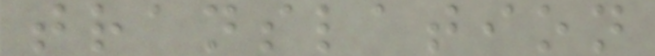translation
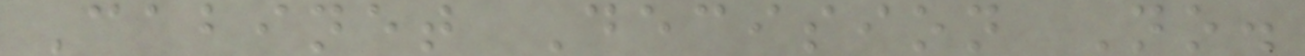Cabinet Decision No.
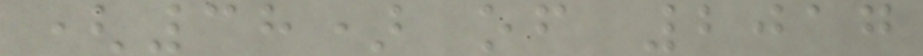(38) of 2017
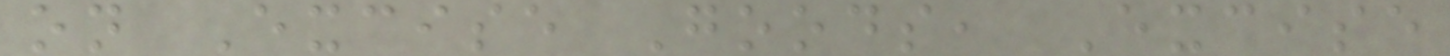on Excise Goods, Excise
